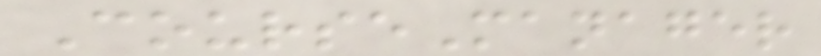CourseManager
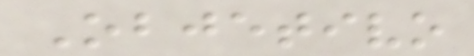Objetivo
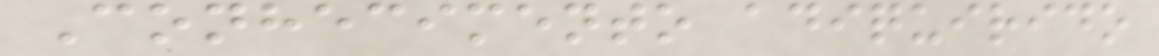Conhecimento adiquirido
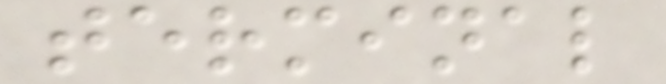terminal
